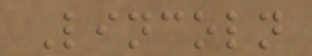Lincoln
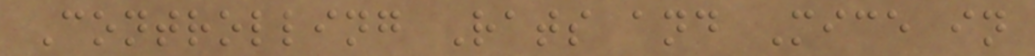Controlling Rats and Mice in
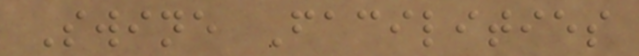Swine Facilities
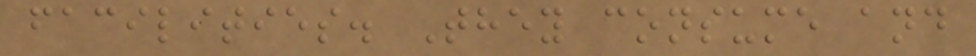facilities. They consume and
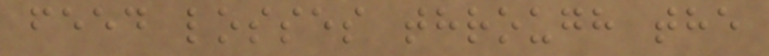feed losses through the
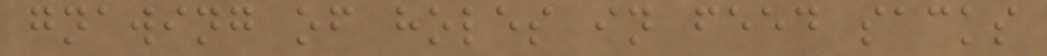gnawing of holes in feed sacks
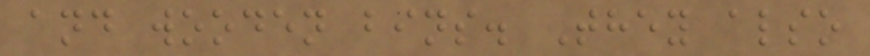and wooden bins. They also
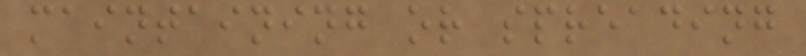maintaining or spreading
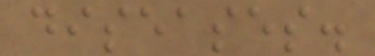diseases.
